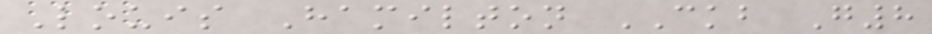Louis Hamilton CKB G8
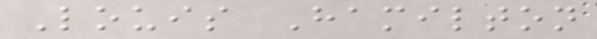Louis Hamilton
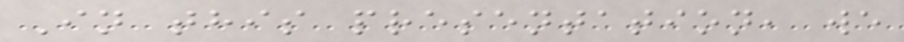In this presentation, we
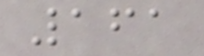161
